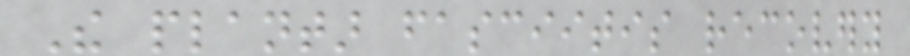The plantar fasciitis recovery
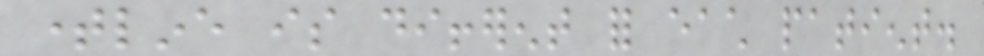timeline is different for each patient.
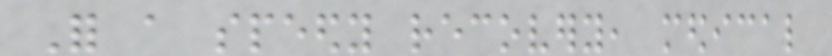For a speedy recovery, medical
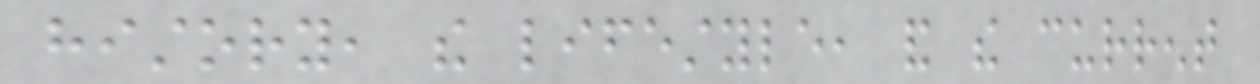history, the lifestyle, and the current
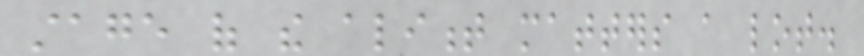stage of the aliment matters a lot.
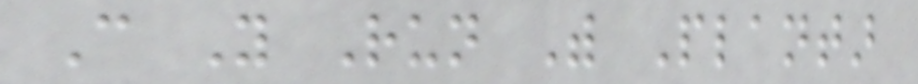Can You Run With Plantar
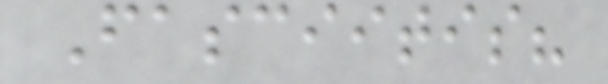Fasciitis?
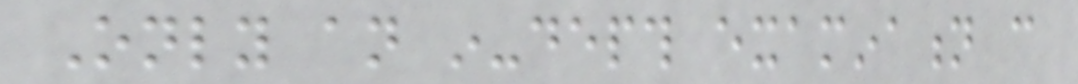Only an in-depth examination can
